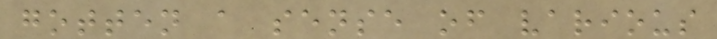gotten a sense of various
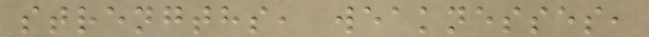strengths, weaknesses,
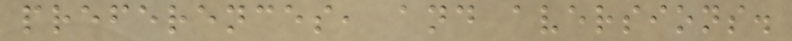preferences, and aversions.
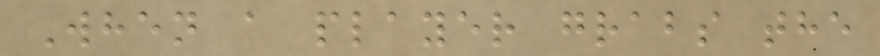When a player grabs the
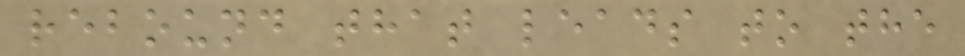rebound that leads to the
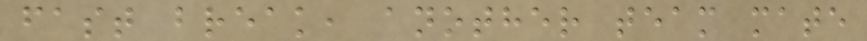fast break, another team mate
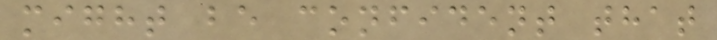might be confident that
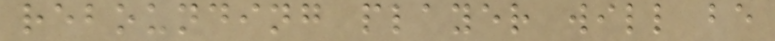rebounding player will be
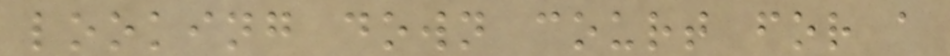looking down court for a
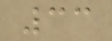33
